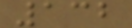132
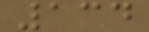134
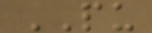PU
